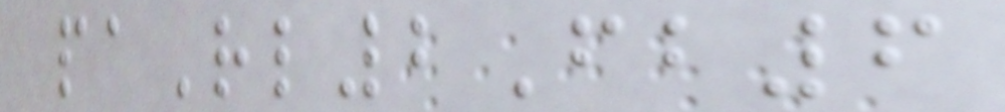paRl2Fb6
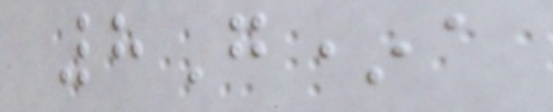8G*a
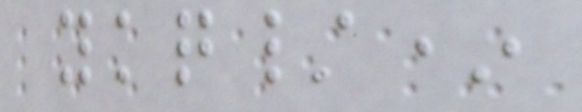ykq/*
